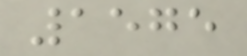1575
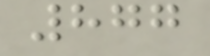877
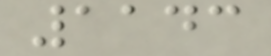1143
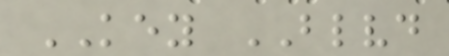KEY BLVD
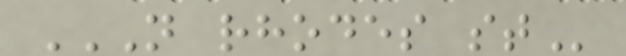N RHODES ST
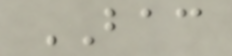BAC
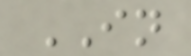IN
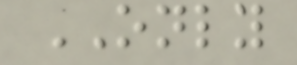ONLY
